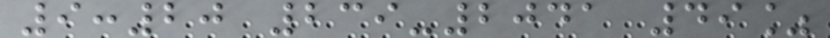9:20 239-2041 49%
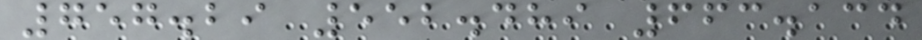757.29 552.489 663.134
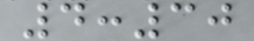4:30
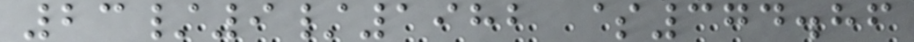23/9/1982 $374.86
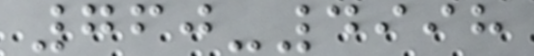760-4998
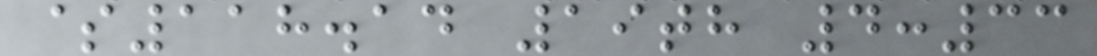$118.14 19th 4:33
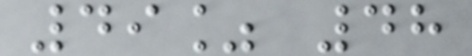49% 48
